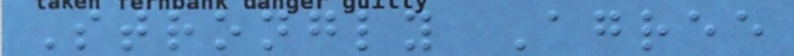Strongly Agree
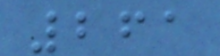261
